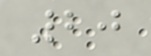20
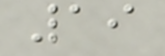19
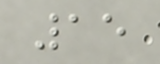15
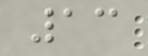13
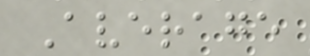Average
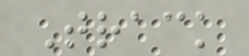Track
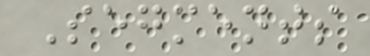Segments
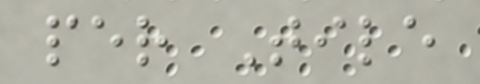per Tile
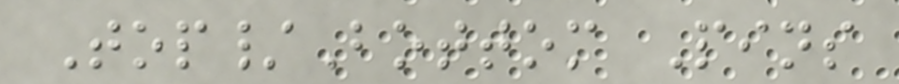Top/Bottom Pins
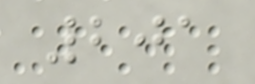201
